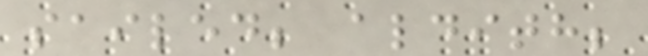sailed; aldith;
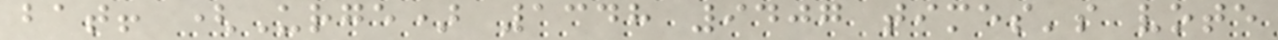bat! (Urge) 1348 9407 times's vote
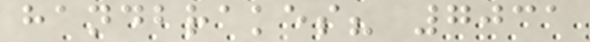handbrakes? 7031
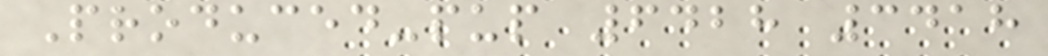Produced-pup 6428 3418
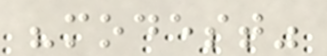"modest"
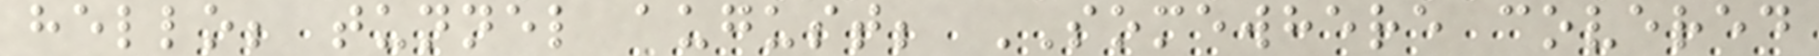hello; tunnel august; SOMEWHERE covered
